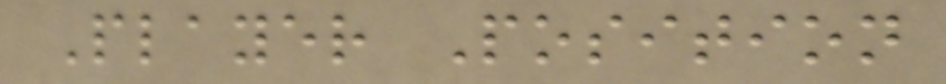Player Position
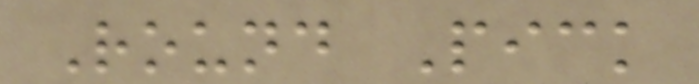Round Pick
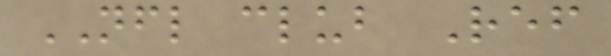NFL club Ref
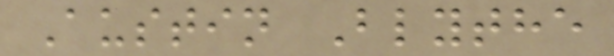Austin Blythe
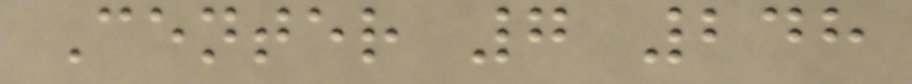Center 7 248
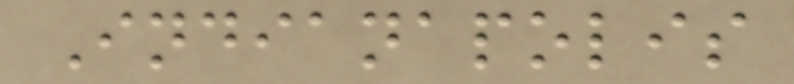Indianapolis
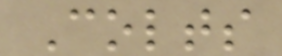Colts
